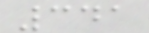341
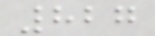827
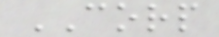CORP
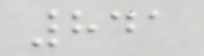841
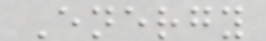Energy
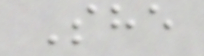She
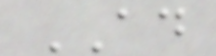AD
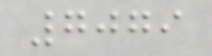7079
